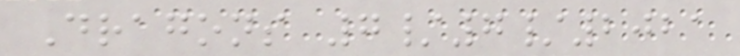Dragons 7/7/2021
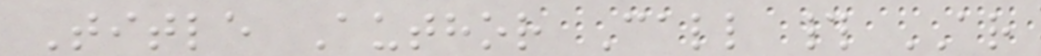Title Author Call # AR
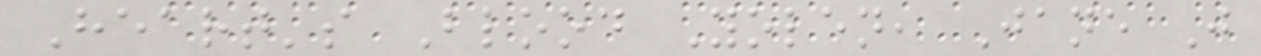Heart's Blood Yolen, Jane J
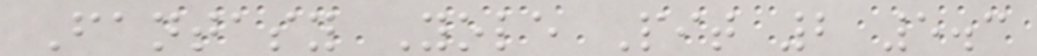Fantasy Yole Pit 2 5.3
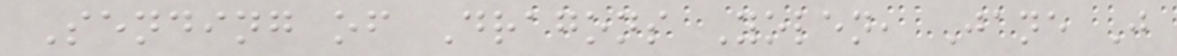Sending of Dragons Yolen, Jane J
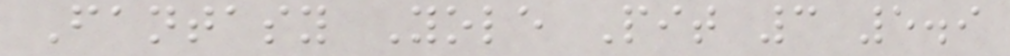Fantasy Yole Pit 3 5.9
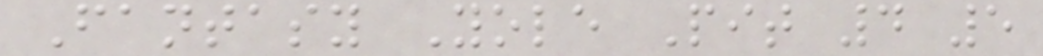Fantasy Yole Pit 4 5
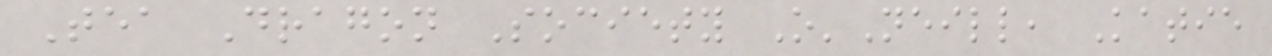Tea Dragon Society O'Neill, Katie
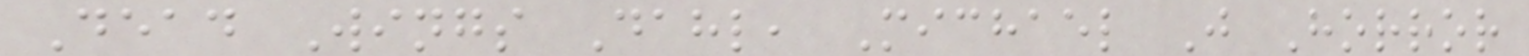Dead Wings Dahl, Michael J Horror
